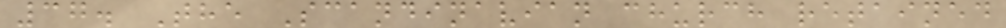37. The Scandinavian church retained
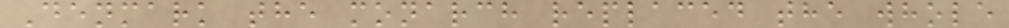Denmark the monarch replaced the whole
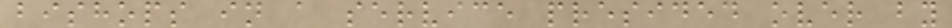bishops in a service presided over by
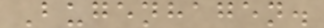Bugenhagen.
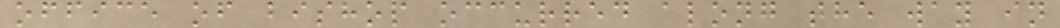office of bishop occurred along the way in
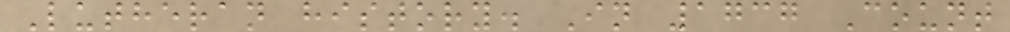Lutheran history. In 1737 Count
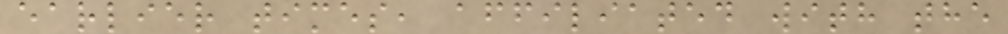earlier times, affiliated with the
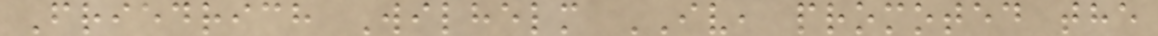Friedrich Wilhelm IV, promoted the
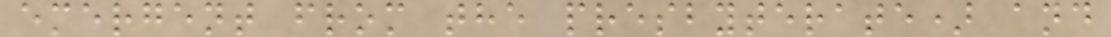emergent from the presbyterate) and
